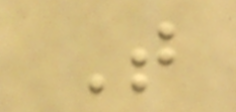T
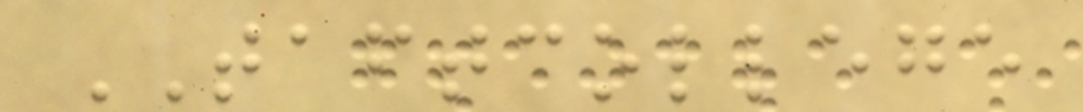TAFTCOLLEGE
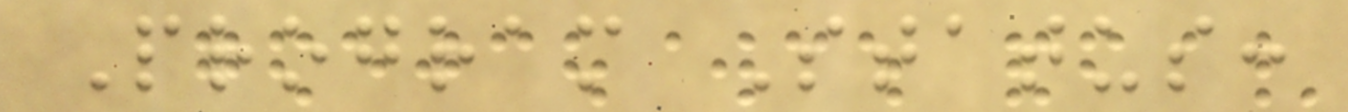Program Status:
